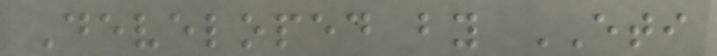Developed by ETI
